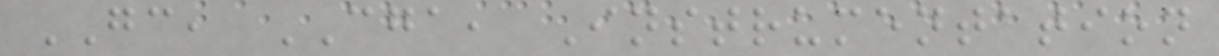GC, CGA, Instrumentation
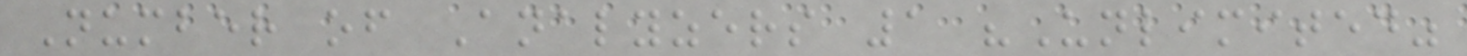Number of Analyzers 1 "Unlimited"
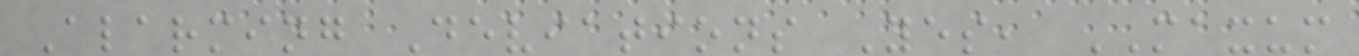Alarming Deviations Yes, MAXUM
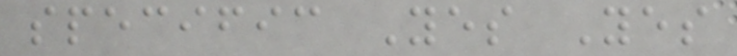specific Yes Yes
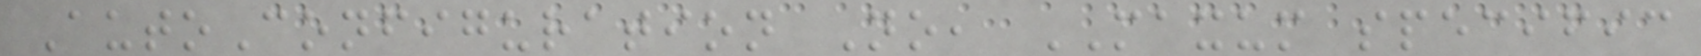AutoConfiguration No, MAXUM specific
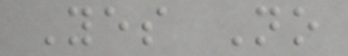Yes No
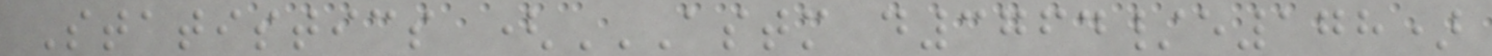Statistics (ASTM D3764/E178)
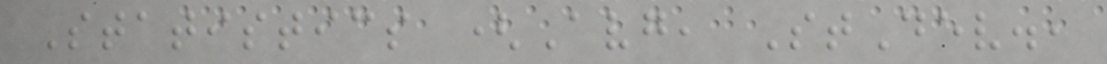Statistics (Avg, StDev.,
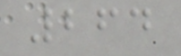264
